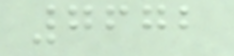7672
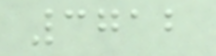3712
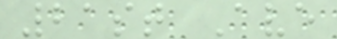21st Ave
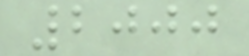2000
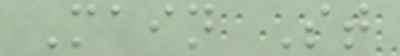Main St
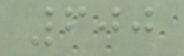600
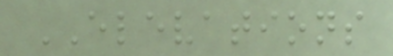ELEVATIONS
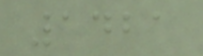1421
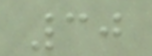30
